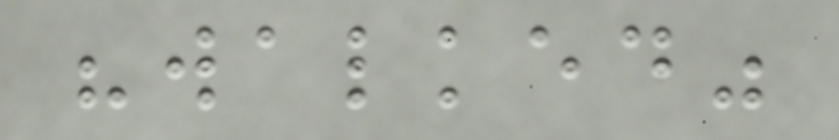"walked"
